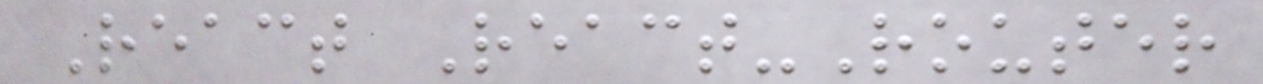React React-Router
